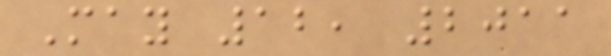May 12, 2011
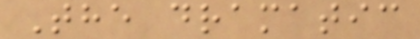The dramatic
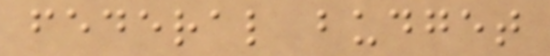federal budget
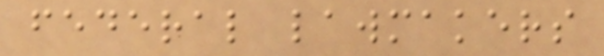federal lawmakers
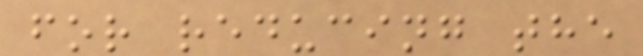for reducing the
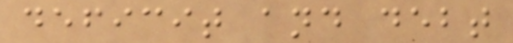deficit and debt
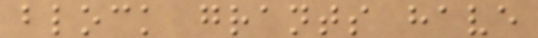block grants have
